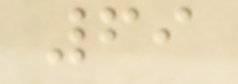69
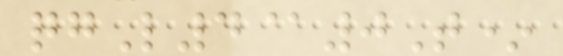qgL4@0T*
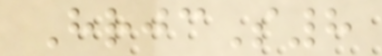HrjcS8
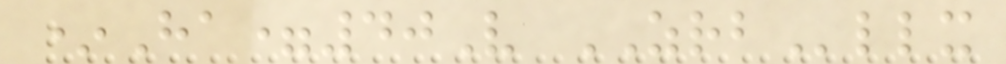*Ha=40V ZRBllx
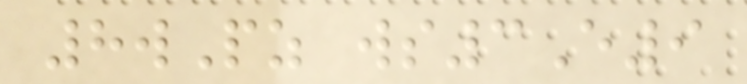8wPz ws3E9
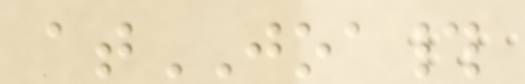atJOA#
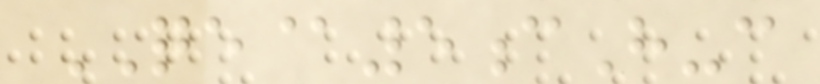QE@5cH-c
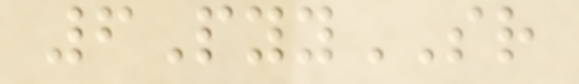6PyySR
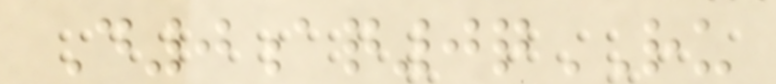D0aq0qRU
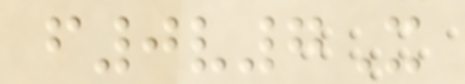f0v7X
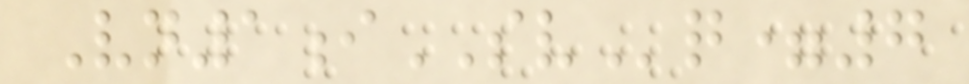Vn1iSVq=7
